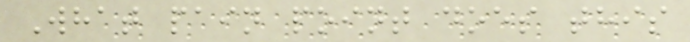What pain point does this
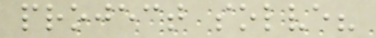project solve?
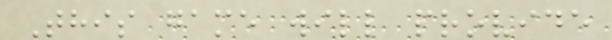This game will provide
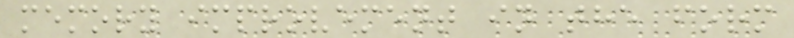memory improvement in the form
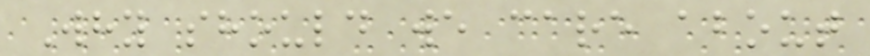Why should we care about
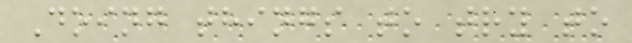Doing things to try to
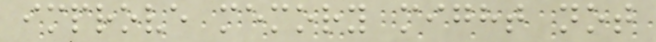improve memory might not
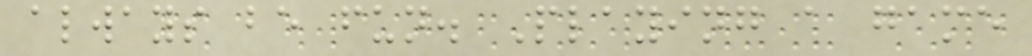always be fun. Playing a game
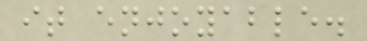it enjoyable.
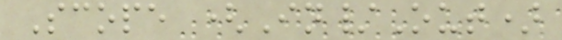Scope (In/Out)
